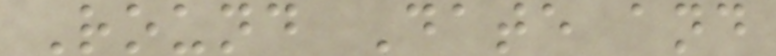Round Date and
